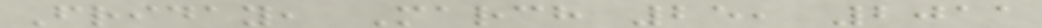Friday, March 25, 2011
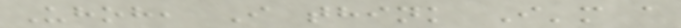Uhoh, I think I'm a
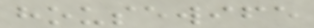housewife
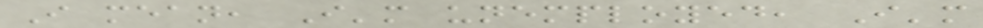I mean, I'm unemployed, I'm
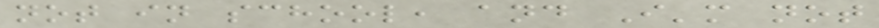not in school, and I'm not
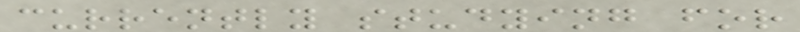currently studying for
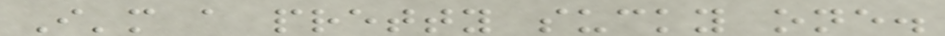I'm a pretty sucky one.
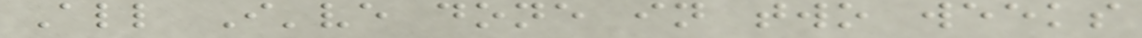All I've done in two weeks
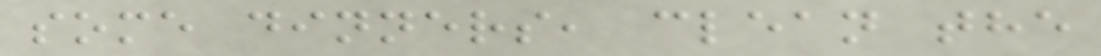some dinners, clean the
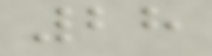28
